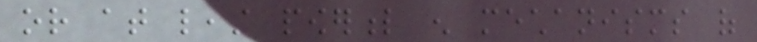or at least powerful enough mechanisms of
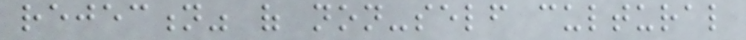rejection" of non-self cultural
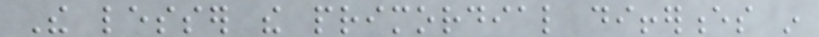The lesser the primordial differences in
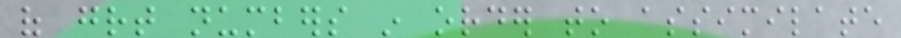of great numbers in order to assimilate
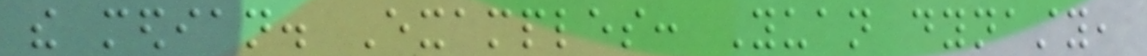the median. Examples: Yuan dynasty,
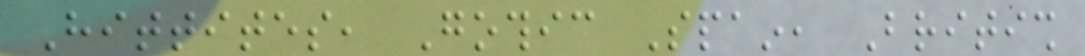Hittites, Gothic Spain, British
